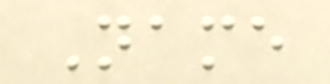Name
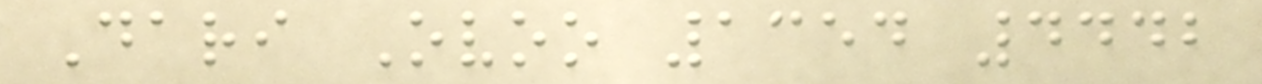Dari Ovoo 1354 4442
